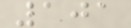101
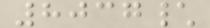8037\
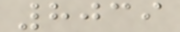8039
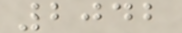2042
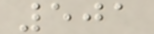501
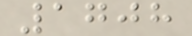1708
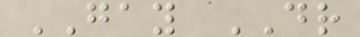GAY DR
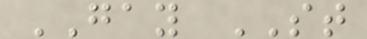GAY ST
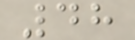48
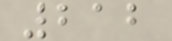212
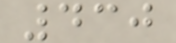430
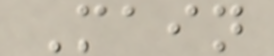Main
